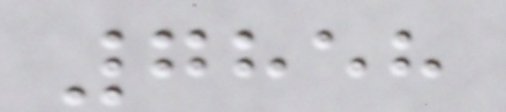7858
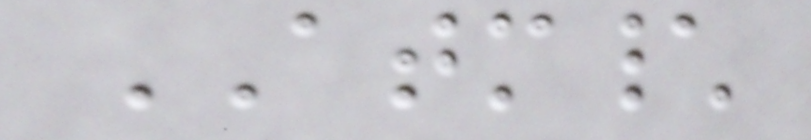ATM\
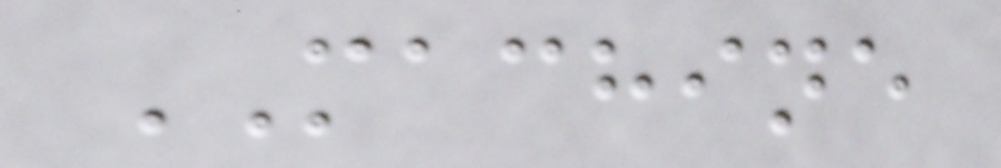MACHINE
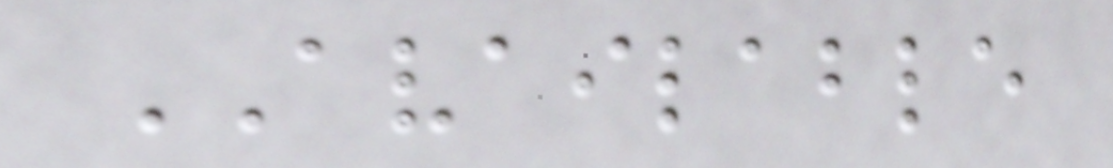AVAILABLE
